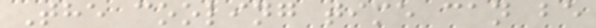The cooling time can be
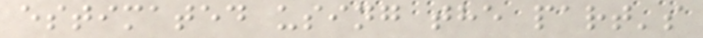estimated using the part's
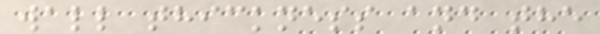wall thickness and the
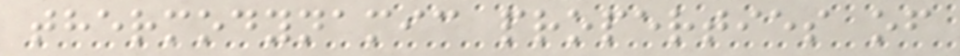thermodynamic properties of
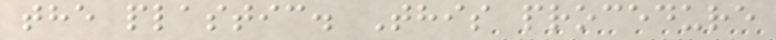the plastic. This procedure
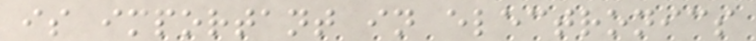is important in electronics
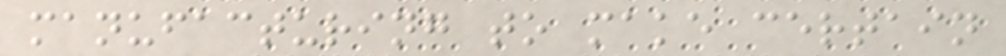manufacturing to make certain
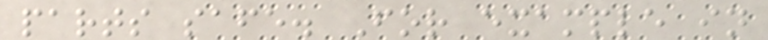parts safe. For example in
